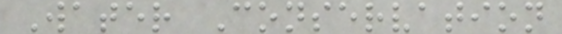Water Conservation
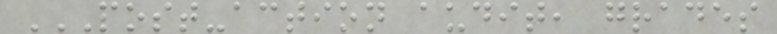POST-ACTION AUDIT, GRADES
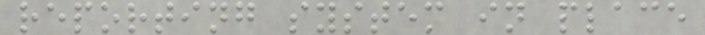reporting system in place
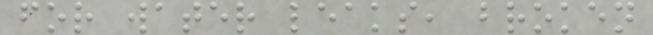for water leaks, broken
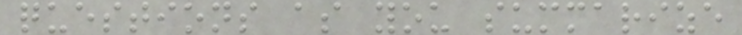questions as you summarize
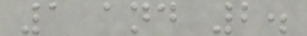1 and 2.
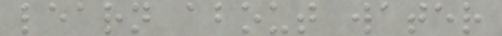learn about water
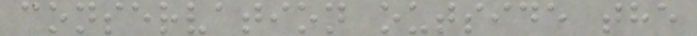conservation outside the
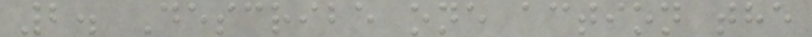2. Describe one action the
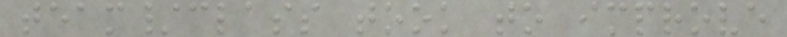team/class took to improve
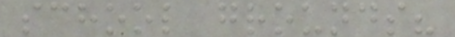school grounds?
